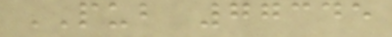PUB 77345
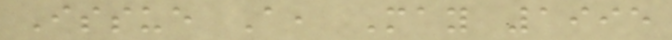Issue A, May 1995
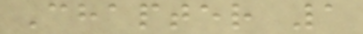Chapter 1
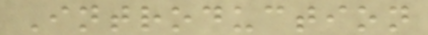Introduction
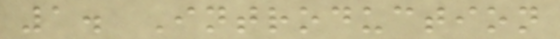1. Introduction
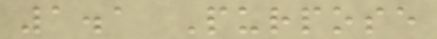1.1 Purpose
